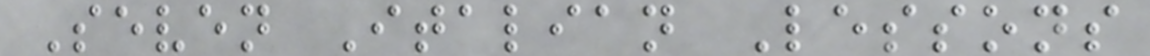Seven Italian Lessons
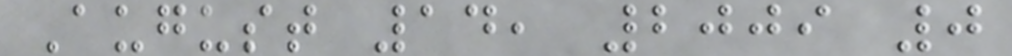August 14, 2009 0
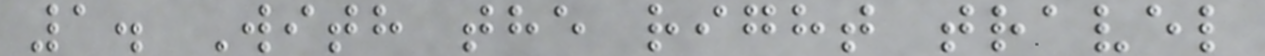1. With the right travel
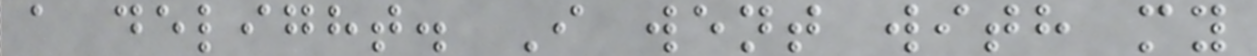a delight. I went with my
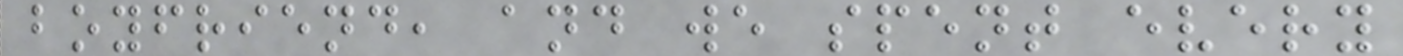boyfriend, and we spent every
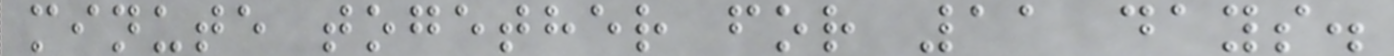minute together for 11 days.
